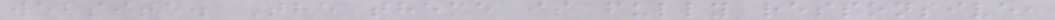website. The theme is fully responsive,
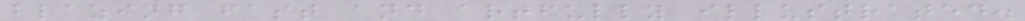blazing fast and artfully illustrated.
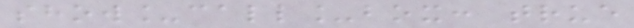show_call_box: true
